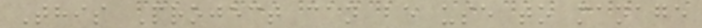This Project can be use to manage
